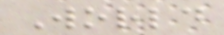World
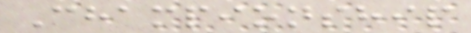Championship
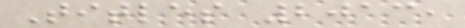Titles 2013,
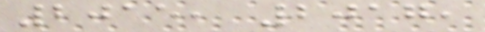2015, 2017,
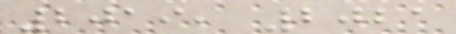2019, 2021
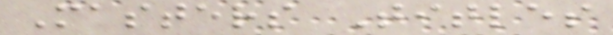Masters Titles
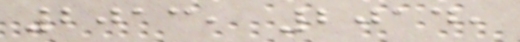2013, 2014,
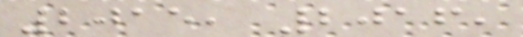2015, 2016,
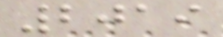2019
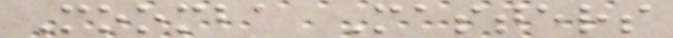Moomba Masters
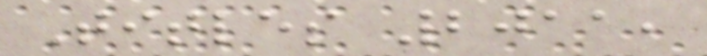Titles 2011,
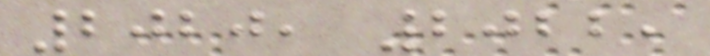2020, 2022,
